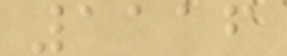1116
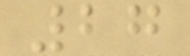27
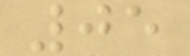05
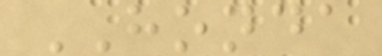HONDA
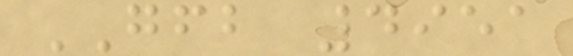GFB 4951
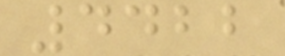4422
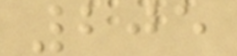205
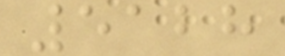5128
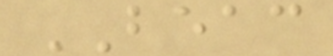BEAC
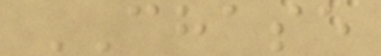CHASE
